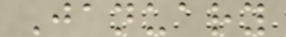January
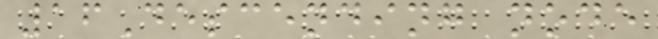16Descending node
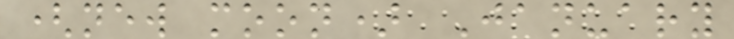(new moon) January
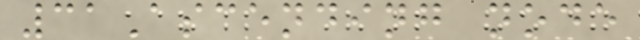31Ascending node
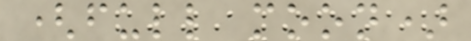(full moon)
